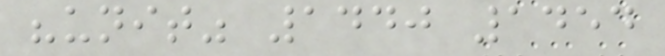"unit" 1440 1454
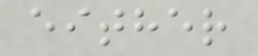either
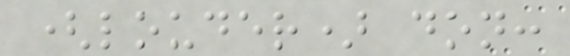(louder) don:
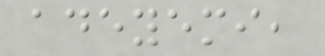adeyemi,
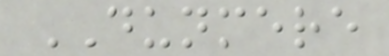DUNMERE
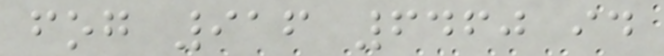fog 916 6460 id
